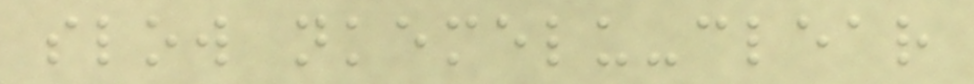slow nkemelu-clear
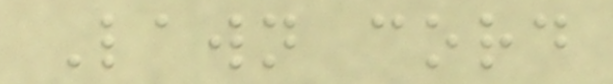Lawn cord
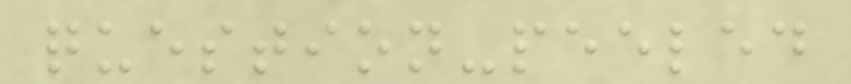question-peeled
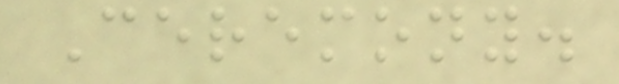Ceremony.
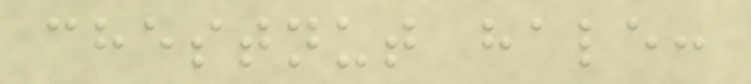chestnut hale:
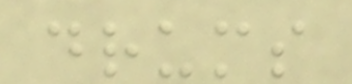drums
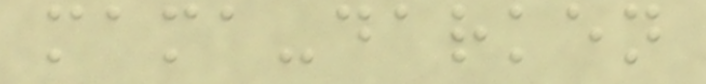mama-darken
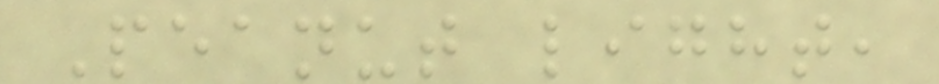Peanut light,
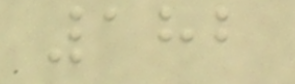182
